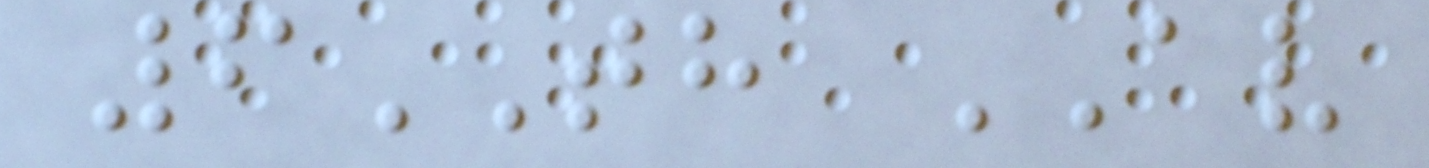6TH AV
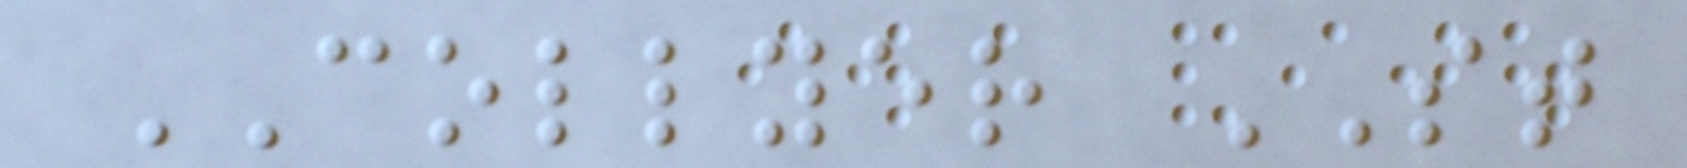COLLYER ST
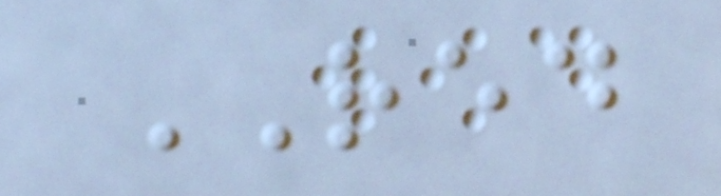RED
